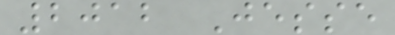2012 Jesse
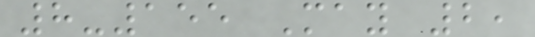8-155 May 2,
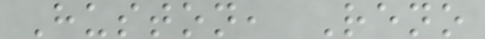Huston, Reno
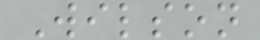Wilson
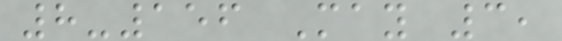8-156 May 3,
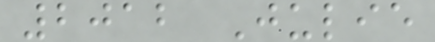2012 Julie
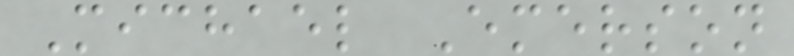Michael Emerson
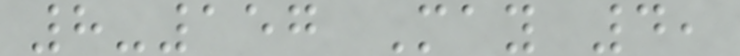8-157 May 4,
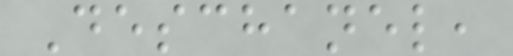Deschanel,
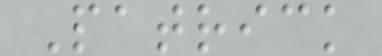Patrick
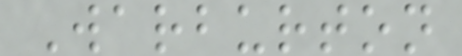Warburton
